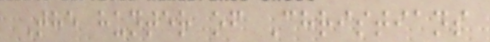The hunter of Christians
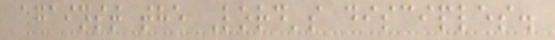against the Lord's disciples.
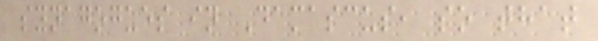synagogues in Damascus, so that
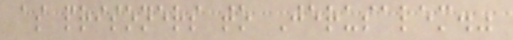as prisoners to Jerusalem."
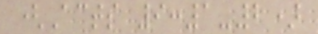(Acts 9:1-2)
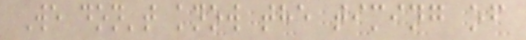We don't know the timing of
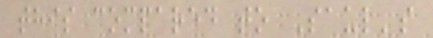this compared to Saul's
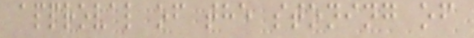approval of the stoning of
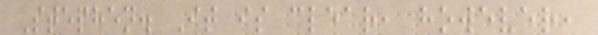Stephen. It is clear, however,
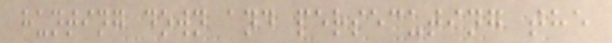hunting down and persecuting the
